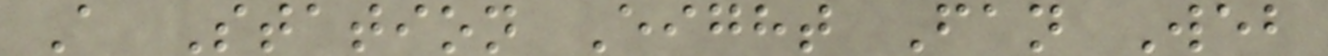A Station Eight Fan Web
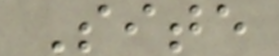Site
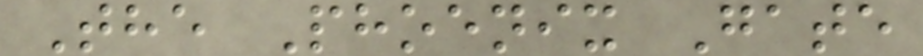The Phoenix Gate
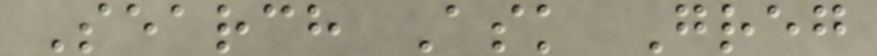Search Ask Greg
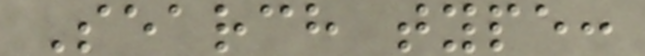Search type:
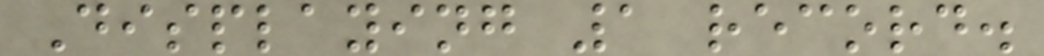Displaying 1 record.
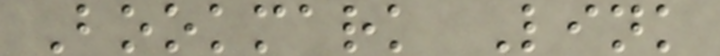Bookmark Link
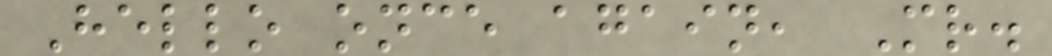Hello once again, Mr.
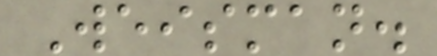Weisman.
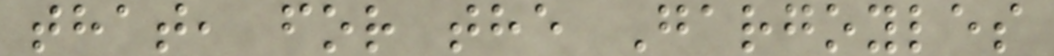that, for the Gargoyles
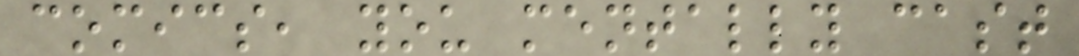comics, you mentally cast
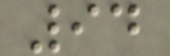94
